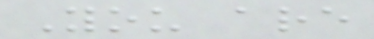You are
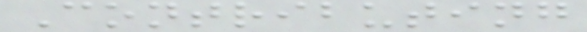Contributing
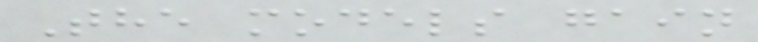The models gain
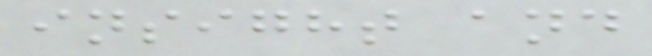insight and
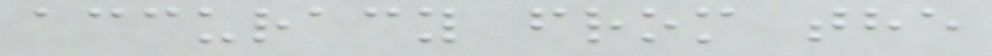accuracy from the
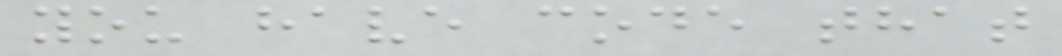you have code that
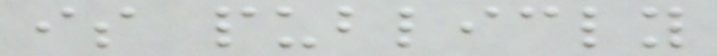is publicly
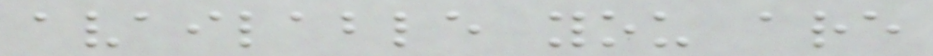available you are
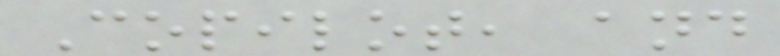Copilot, and
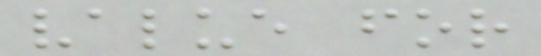value for
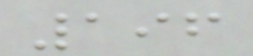196
